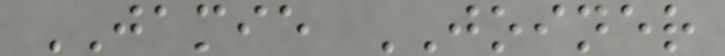JAMIE JOINER
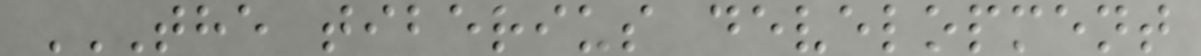THE TIBERIUS DEVELOPMENT
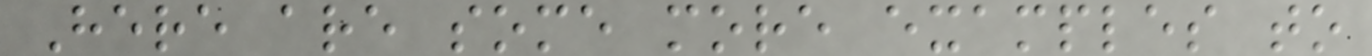Here are some more examples to
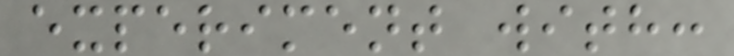experiment with:
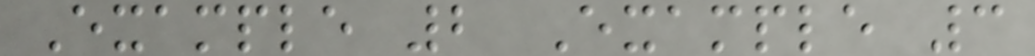Example 2 Example 3
